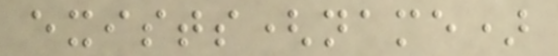exists(name)
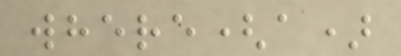where(a)
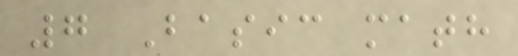7 Basic math
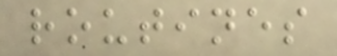routines
